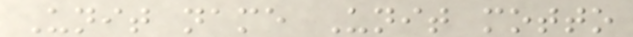Unit name Unit motto
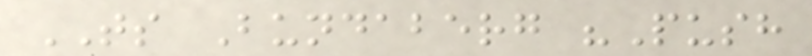TS Bundaberg "Push
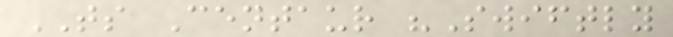TS Centaur "Swiftly
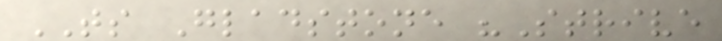TS Gladstone "Strive
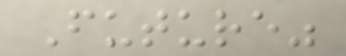Future"
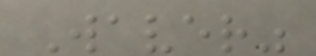Waver"
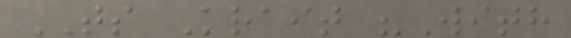TS Krait "With
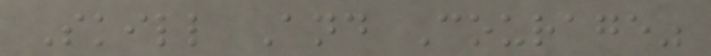Skill And Courage"
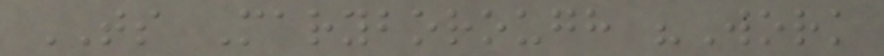TS Maryborough "Work
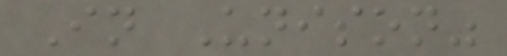In Unison"
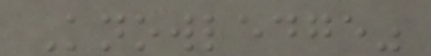Knowledge"
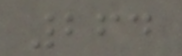264
